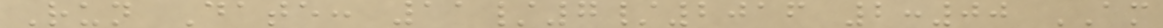Run Date: 11/7/2016 2:00 AM
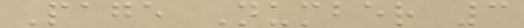Page Number 3
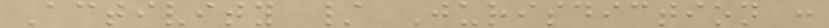Activity / Jurisdiction :
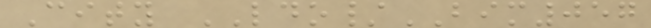City LDO/BIM057
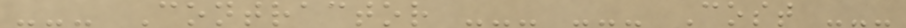--- Contractor --- --- Cost ---
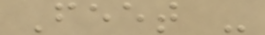Feet -
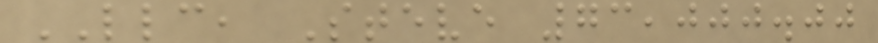LLC, Steve 73,000.00
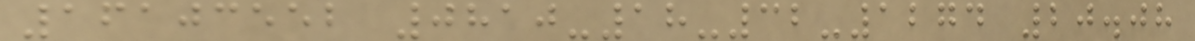16103552 0810-18-32-1274 20.08
